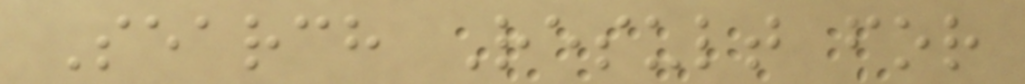Search Result for
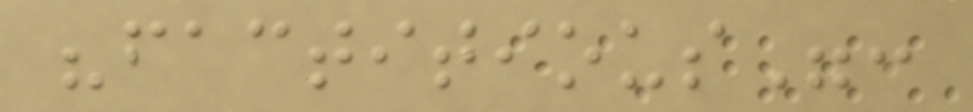"factitious":
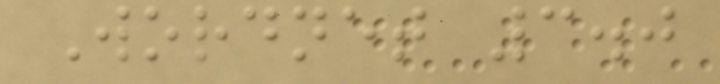Wordnet 3.0
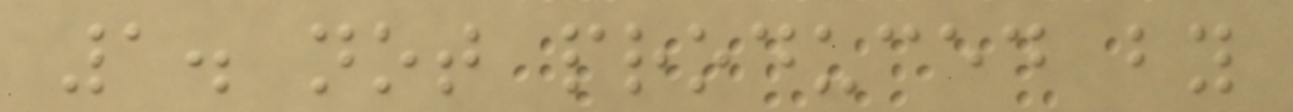1. not produced by
